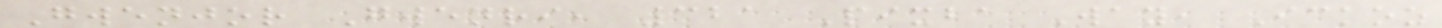Gwenjor Gwenri, 321 Pixba Way, Ickoz
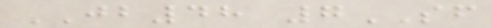JB48 7SF
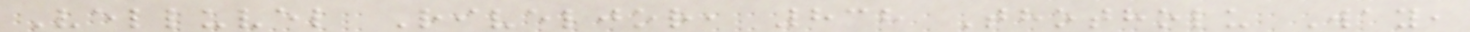Velluvel Riveljor, 838 Thotholu Way,
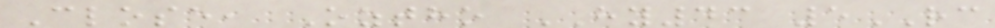Close, Oztho HY43 5RC
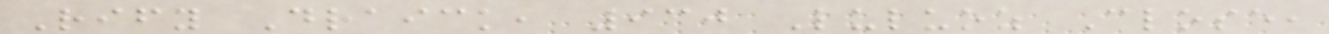Rify Draick, 930 Luluoz Close,
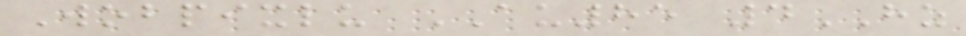Wobpixlu AU85 4HZ
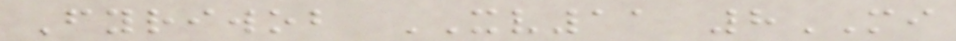Fyriwob XV11 8MI
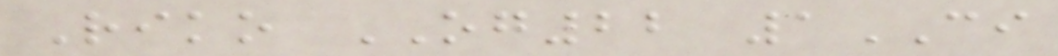Riko OG22 1CI
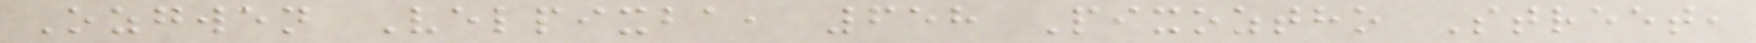Ozgwen Velpixba, 658 Pixoztho Street,
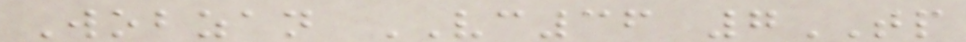Wobzan VC36 7TP
